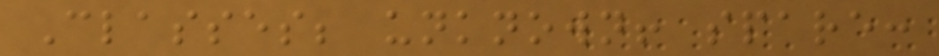Classes; unknown! spare:
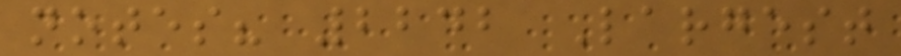notes? 2242 Largest
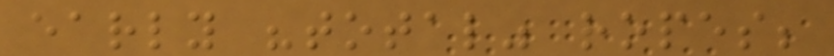early "total" ropes;
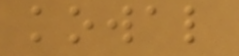kowal
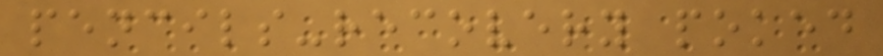pencils-recovery poked
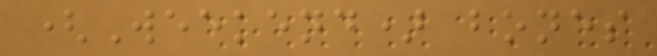(Weekend) bones
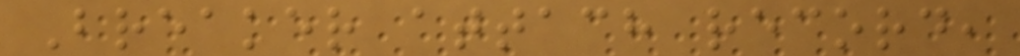Breaker attach record,
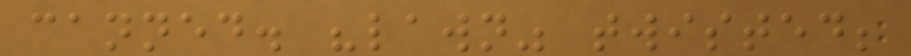canned. "lawn" twisted;
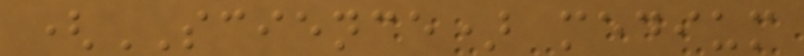(SCIENCE) medium
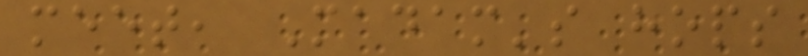meet, Madam's hops
